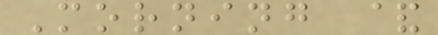Morning &
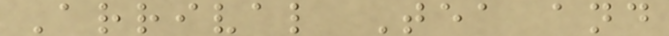Arrival Tea and
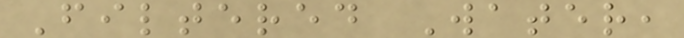Filtered Water,
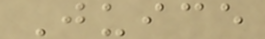Juice
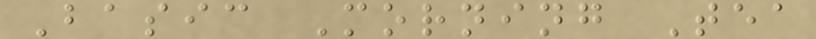Basic Morning Tea
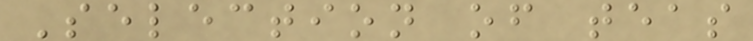Selection of teas
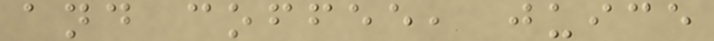and coffee, juice
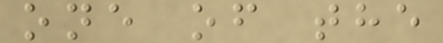one of the
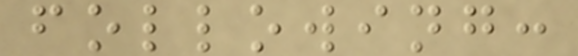following:
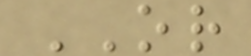OR
